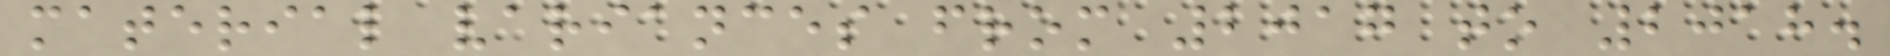material variances from 2017 to 2018.
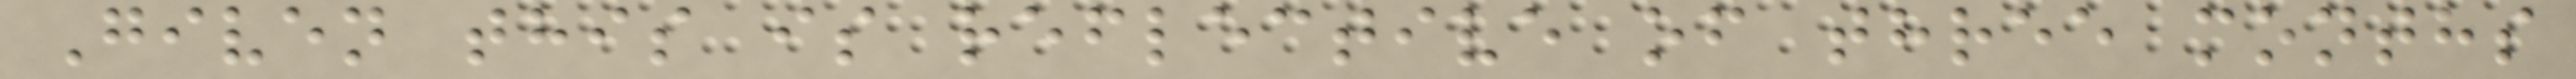Given this is reflective of three months
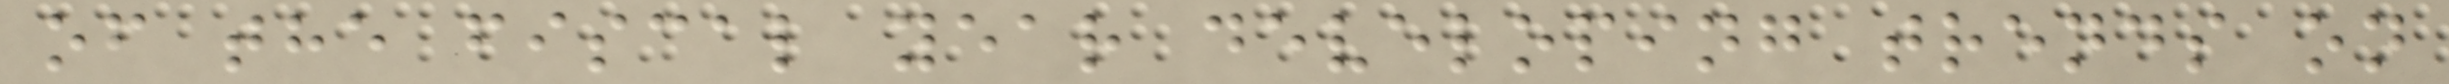of the fiscal year developing trends on
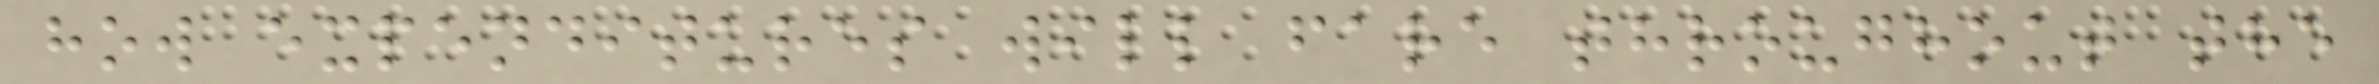how expenditures will fare throughout the
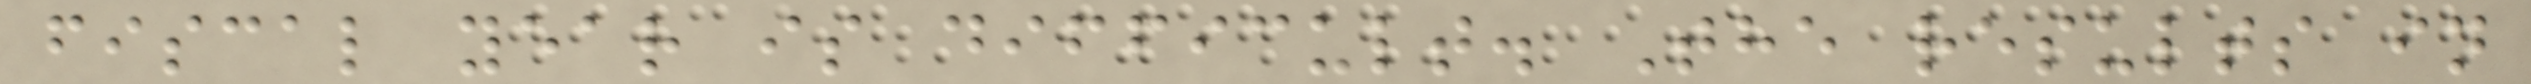fiscal year is difficult. The results in
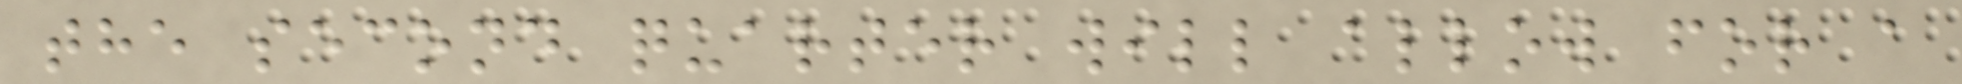the second quarter will allow for a
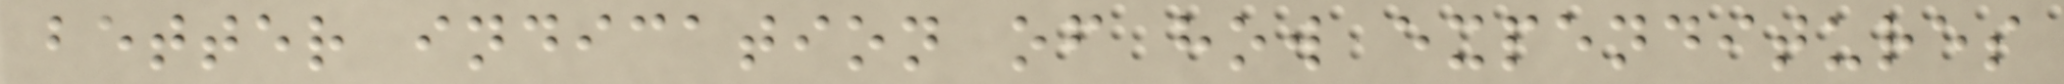better indication of how expenditures
